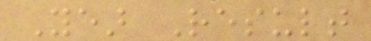Year Result
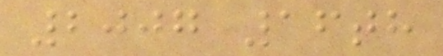2007 16th
